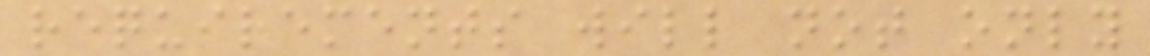requirements will not only
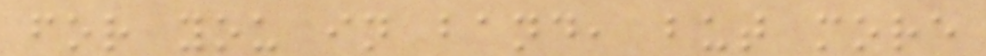for you in band, but more
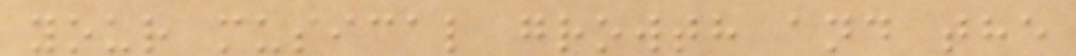your musical growth and the
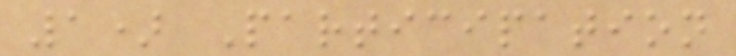1) Participation
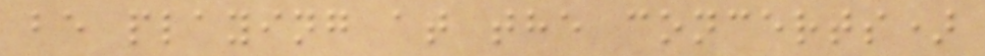be playing at the concerts)
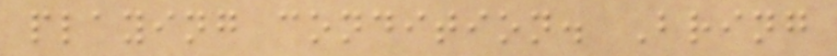playing condition. Bring
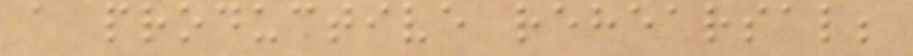a productive rehearsal;
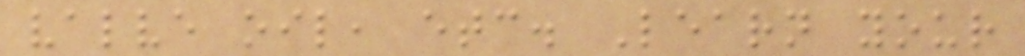valve oil, etc. Learn your
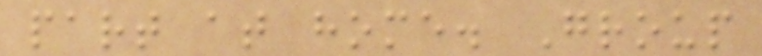part at home. Group
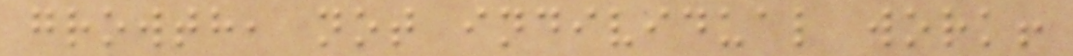growth, not individual work!
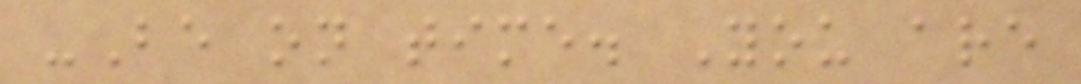-Be on time. You are
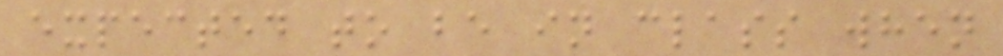expected to be in class when
